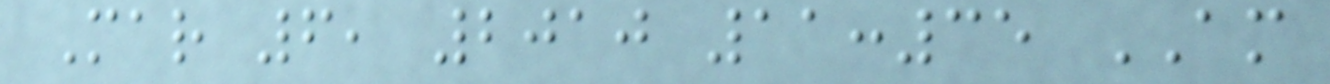Mar 6, 2010 11:35 AM
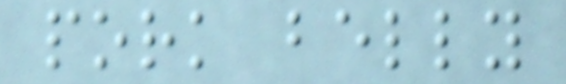pork belly
